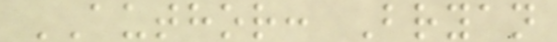AUTHOR: Bryan
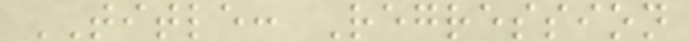TITLE: Regression
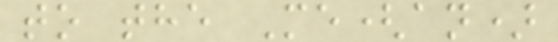to the Me(an)
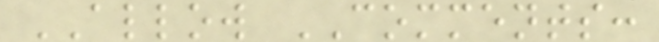ALLOW COMMENTS:
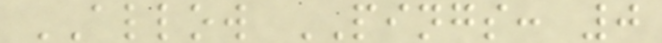ALLOW PINGS: 0
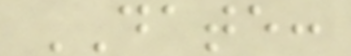DATE:
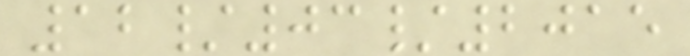12/03/2015
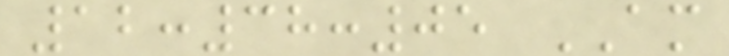12:38:05 AM
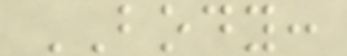BODY:
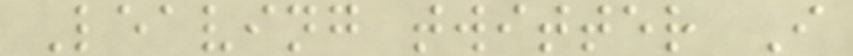Leaving twitter I
